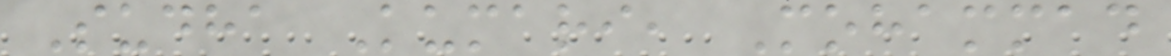Sudha Kumari, Mohammad
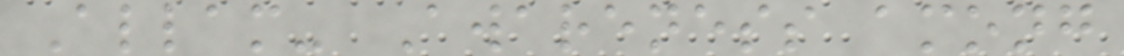Allam- Awareness among
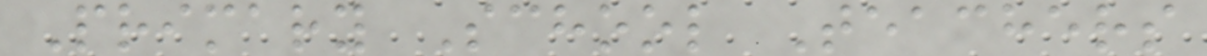Primary School Teachers
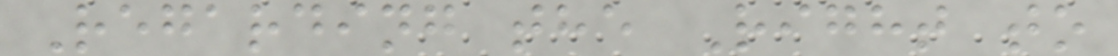Regarding the Right to
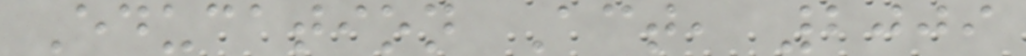Education Act, 2009
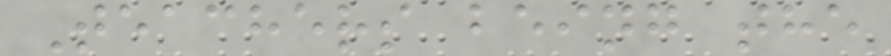Teachers being the
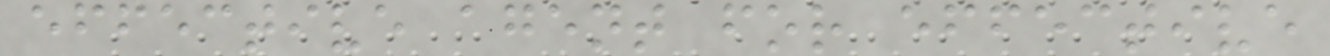effective agent for effective
